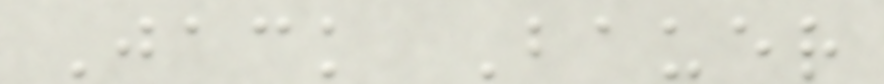Jack Bauer
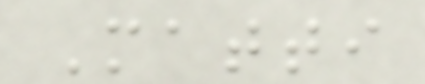Matti
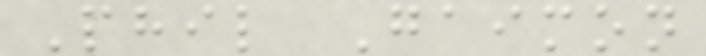Phil Gaimon
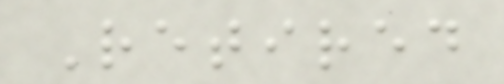Retired
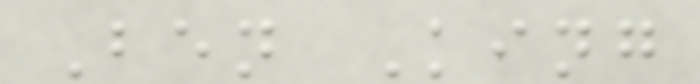Ben King
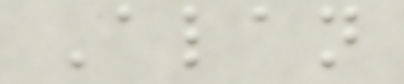Alan
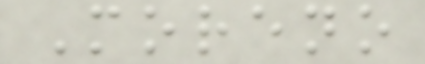Moreno
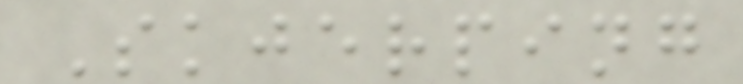Skjerping
